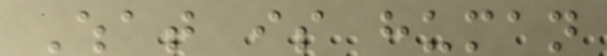What is human
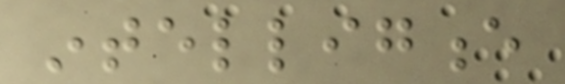intelligence
